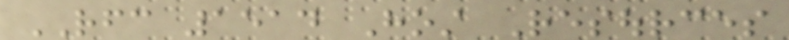RFC 1514 Host Resources
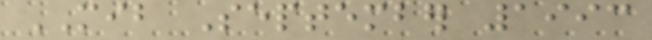MIB September 1993
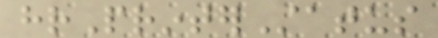hrPrinterStatus
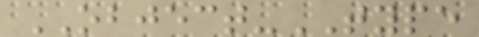OBJECT-TYPE
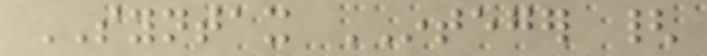SYNTAX INTEGER {
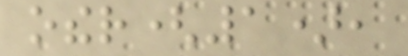other(1),
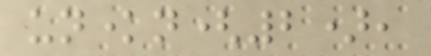unknown(2),
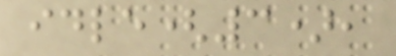idle(3),
